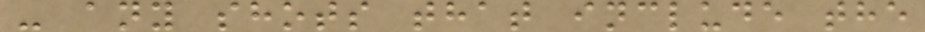- any shots that include the
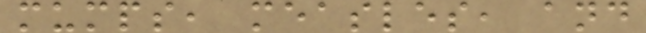mumps, measles, and
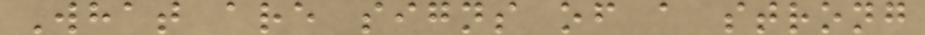What are signs of a strong
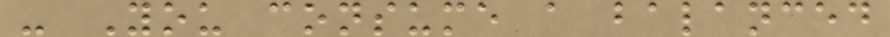- You consume a balanced
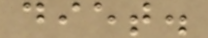diet.
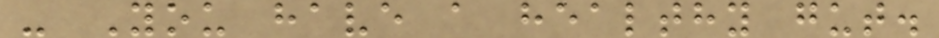- You have a healthy gut.
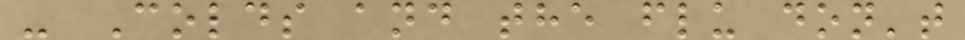- Colds and the flu don't
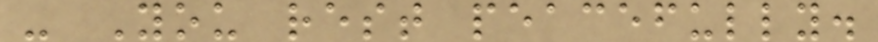- You rest peacefully.
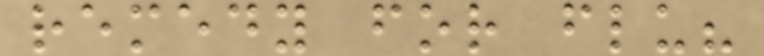remedy for flu?
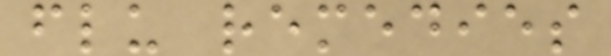flu remedies
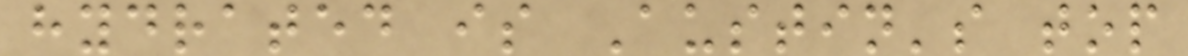hydrated is Austin's top
